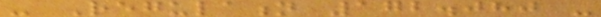- Regulation 172.080 -
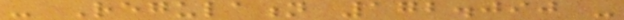- Regulation 172.090 -
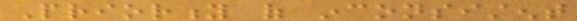Priority of inconsistent
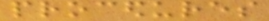procedures
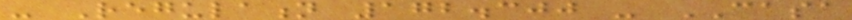- Regulation 172.300 - CASA
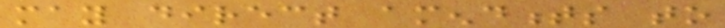may direct amendments to
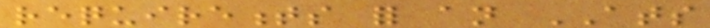requirements for an ATS
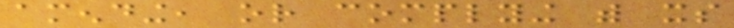amending, or complying with its
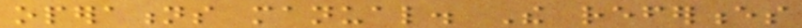operations manual. The references
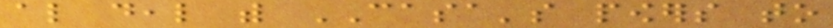also deal with CASA's powers to
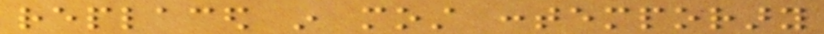replaced in most contemporary
